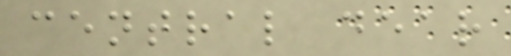central dear
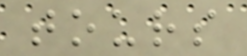tours
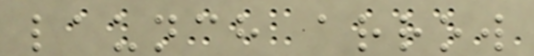launch arrow
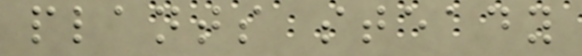plants steady
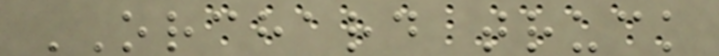ORCHARD truck
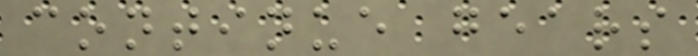continue gears
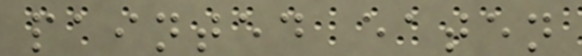painted eaten
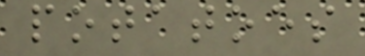potatoes
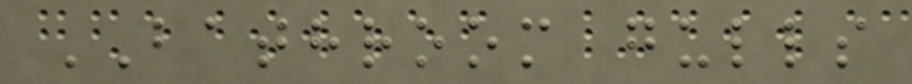BATHROOM gulls
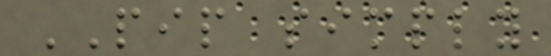PIP simply
